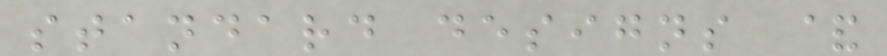standard designs &
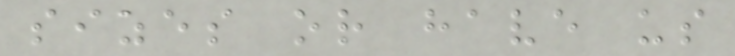sizes or have us
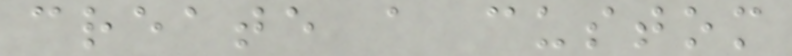create a custom
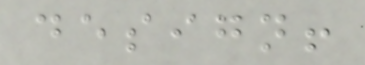design!
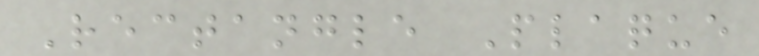Rectangle Plaque
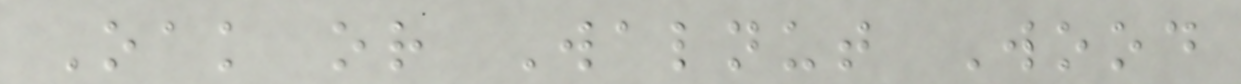Oak or Walnut Wood
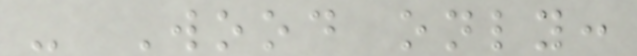- Wood only:
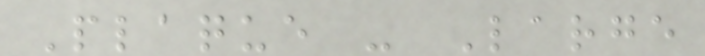Plaque - Large
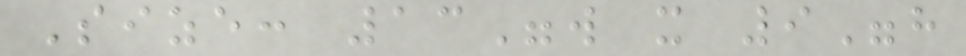Size: 13"w x 9"h
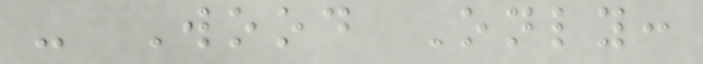- Wood Only:
